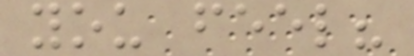you feel?
